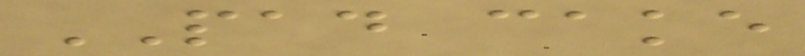PAD cake
